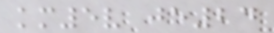km5v je24
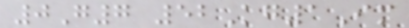0G7 52Kg1Im
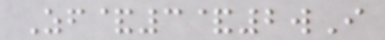Zf&3&2wI
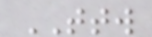TTW
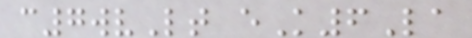c7wvLt eK6La
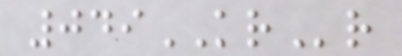049KRr
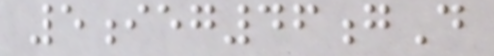5ieg46gD
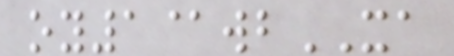oy1@wbXA
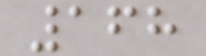168
